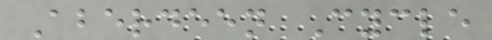Aberdeen Cycle
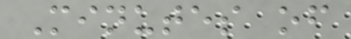Minutes of
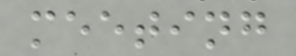meeting
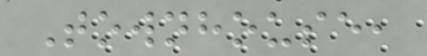Townhouse,
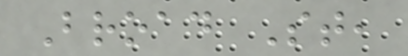Broad St,
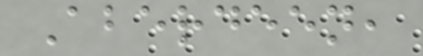Aberdeen,
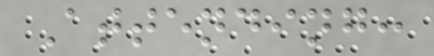Attending:
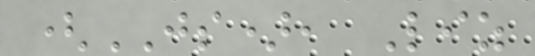(JS), Liz
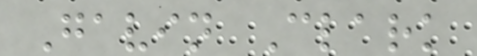Gavin Clark
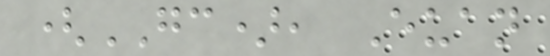(GC), Euan
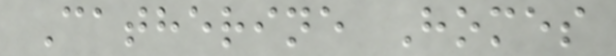Catherine Homes
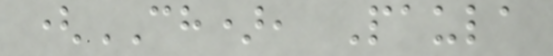(CH), Paula
